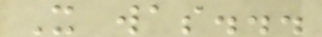It was...
